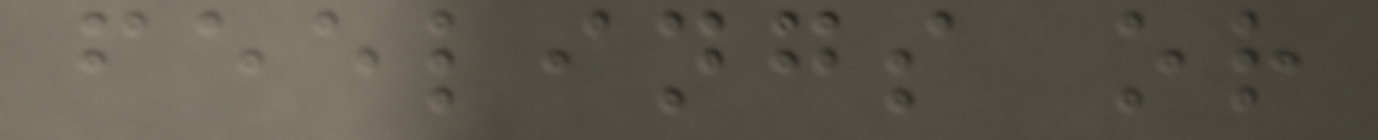feelings or
